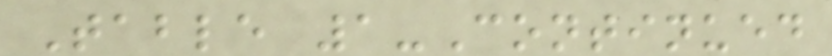Table 1-Continued
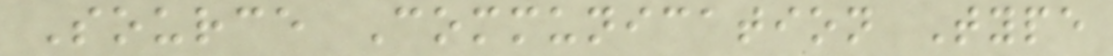Source Communication Type
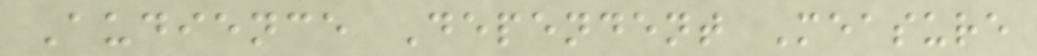Audience Dependent Measure
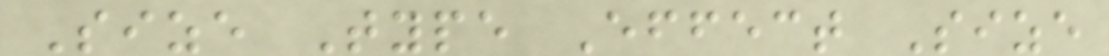Size Type Effect Size
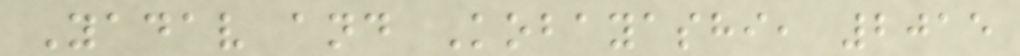Yadav and Kobayashi, 2015
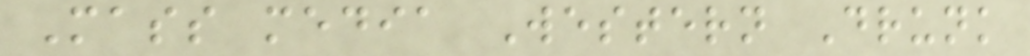Mass media Western Drunk
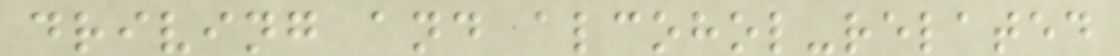driving and alcohol-related
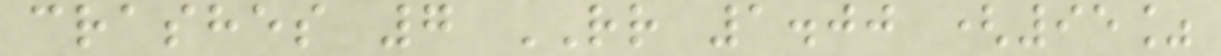crashes 7 RR 1.00 (95%
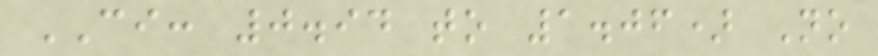CI: 0.94 to 1.06) No
